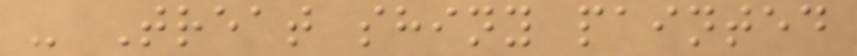- Treat shiny painted
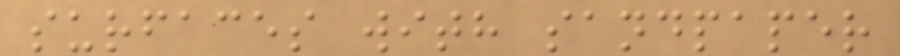surfaces with sandpaper
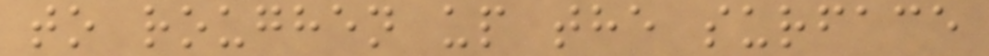to roughen up the surface
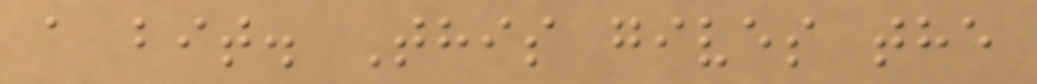a bit. This gives the
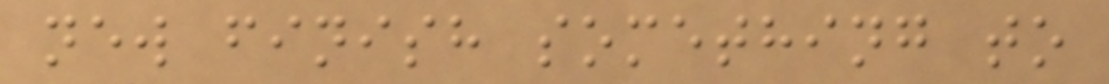new finish something to
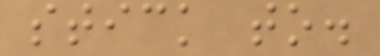stick to.
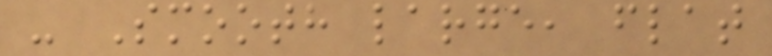- Smooth large, flat
